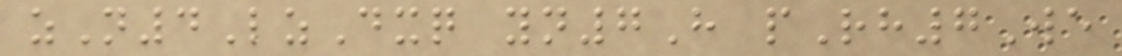zN4LzDxq yn7H pRh7We
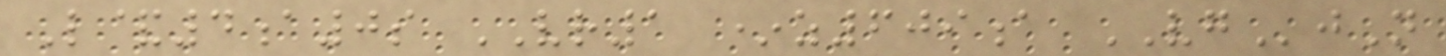L&4a0s VR1 *z609a VGjN
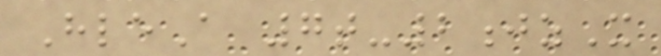HleA 7t-2jzX
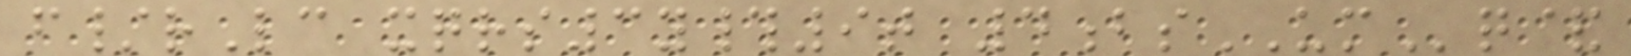f/rLc xqrs3y#9t 4bsUMq&
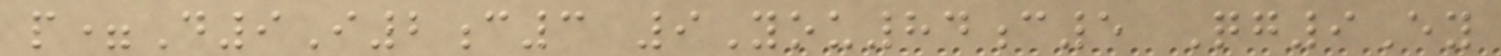p=D9I2c3 9You84c5 Qg9Ey
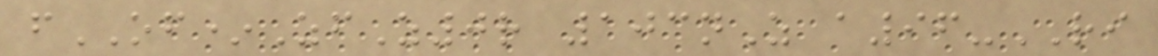fOF*ZfZ0r 103nZ a96-RI
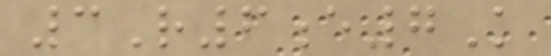3R6e7K
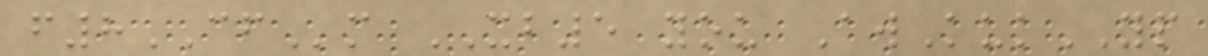f8CFm XB5 you AwKukYP
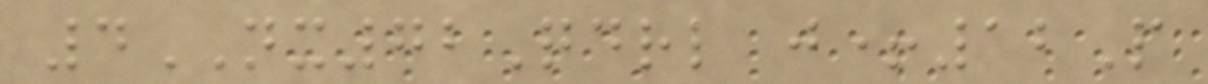4NX72Qdrl j+12P
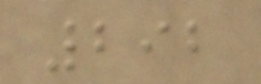292
